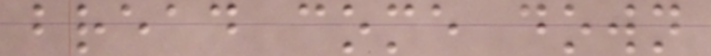bread come down
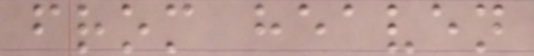from heaven
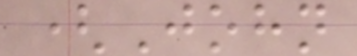(John
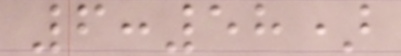6:58)
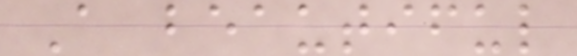A beautiful
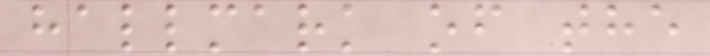hallmark of the
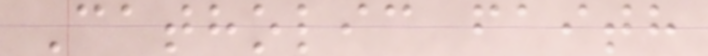Catholic faith
